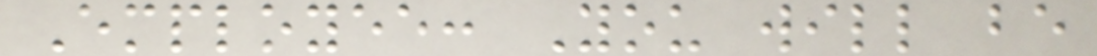Employee: You will be
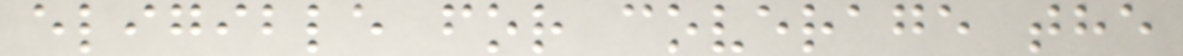eligible for coverage the
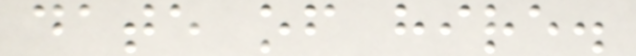date of hire.
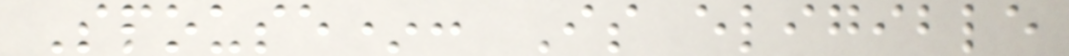Spouse*: Is eligible
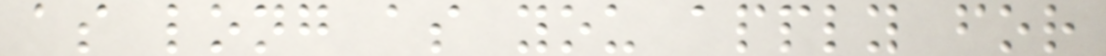as long as you apply for
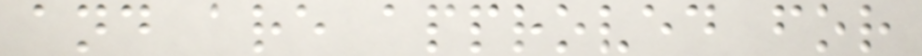and are approved for
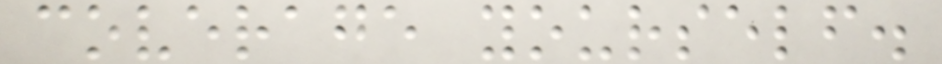coverage yourself.
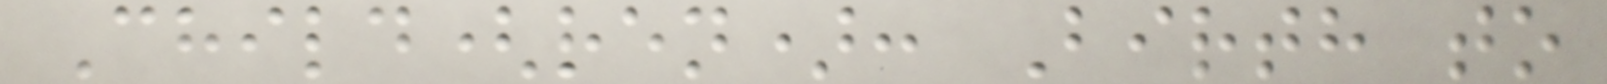Child(ren): Birth to
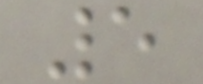5
